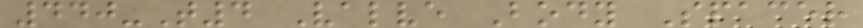440-T4 Valve Body Spacer
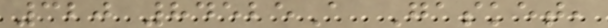320 84525A Gasket,
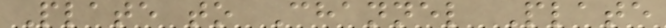Plate to Channel Plate
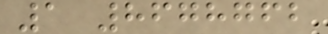1 8678762
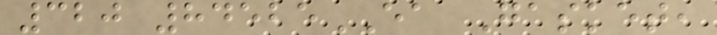320 84525EA Gasket,
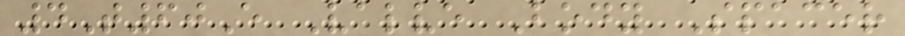4T60E Valve Body Spacer
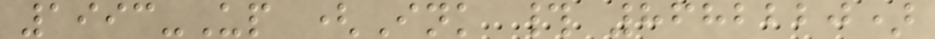1993-Up (Ink # 8682220)
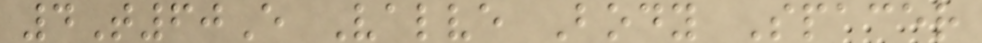4T60E Valve Body Spacer
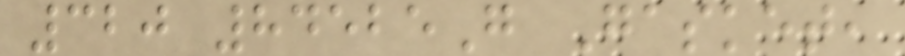320 84525G Gasket,
